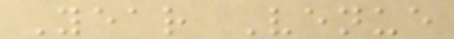Year Venue
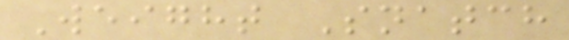Weight Snatch
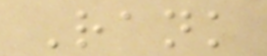Rank
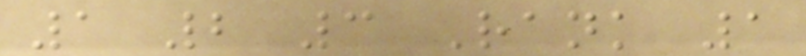1 2 3 Rank 1
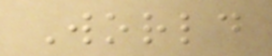World
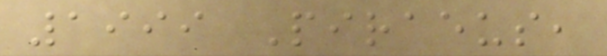1999 Piraeus,
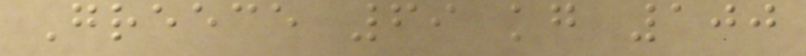Greece 69 kg 100
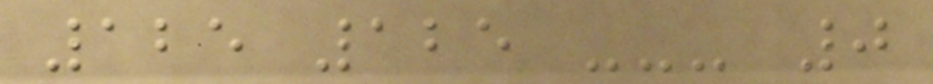125 125 --- 0
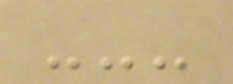---
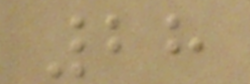28
